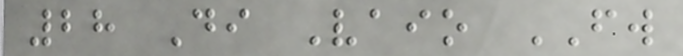28 Di Vaio FW
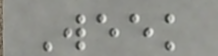Week
